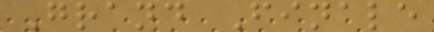Grand Finale
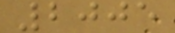2005
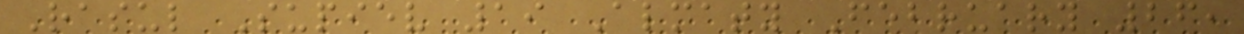Rasul Supiev 19 Almaty February 26,
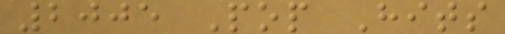2005 Pop Hits
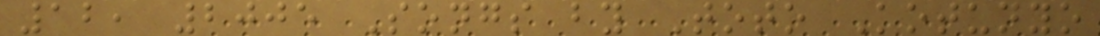12, 2005 Songs by Toto Kotunyo
